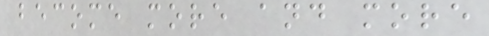become more and more
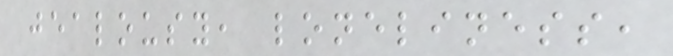jealousy, loneliness,
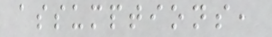assumptions,
